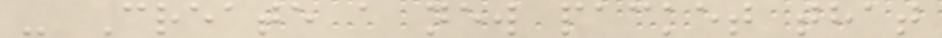- Create a new packet that
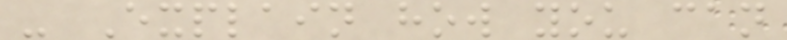- Explain how you can
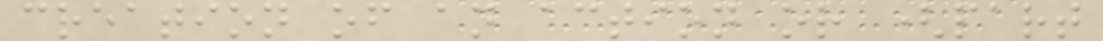creation of an action or (part
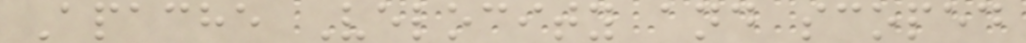Apache Velocity and scoped
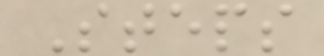Steps
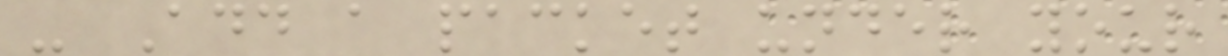- Add a packet under your
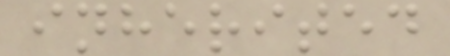inherited
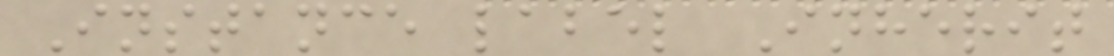Instance label Inherit
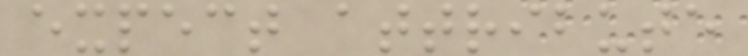expect attribute
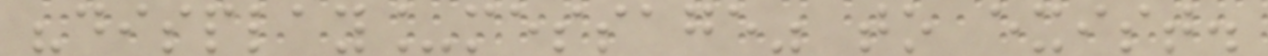"display_message" to exist.
